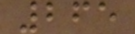265
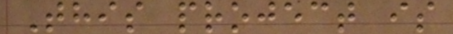This project is
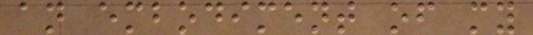an embodiment of my
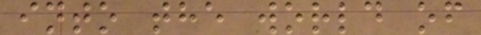into the world of
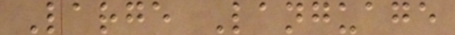Large Language
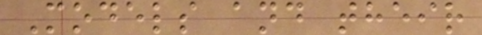Models and their
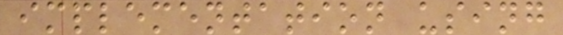implementation using
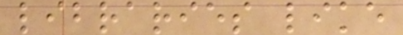libraries like
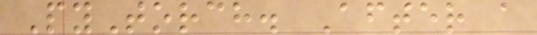PyTorch. After a
